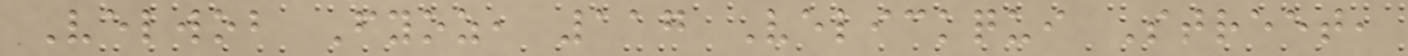Velwob Fyoz, 117 Velickqui Street,
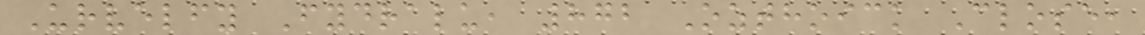Urvelfy Fydralu, 872 Ozthoick Close,
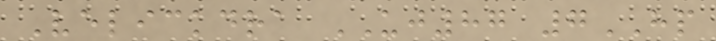Velickdra UJ87 7HP
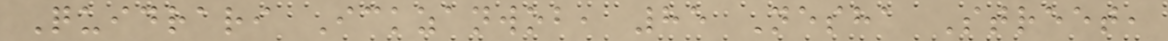Quidrari Ickzanwob, 85 Nesha Street,
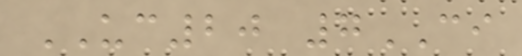UC20 7CI
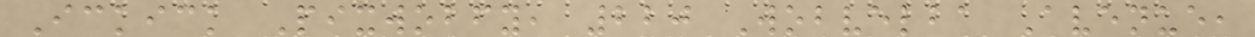Ickick Pixwobfy, 220 Wobvelba Avenue,
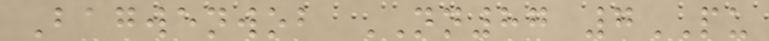Bagwenwob NN87 7PU
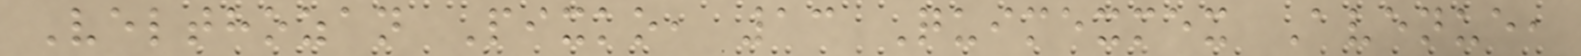Velthozan Pixko, 13 Quimexmex Avenue,
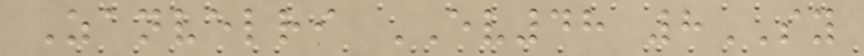Zanvelri EV48 8SY
